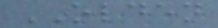OLDEN
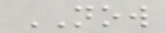NOW
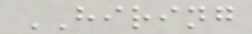HIRING
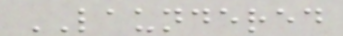LAUNDERED
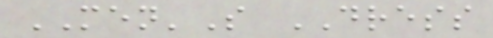MEN'S DRESS
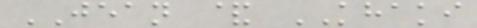JEAN & KHAKI
